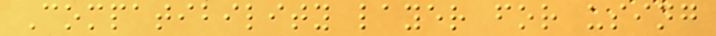Compatibility layer for using
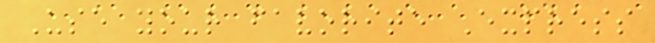Use your favorite Express
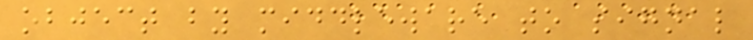object by middleware to signal
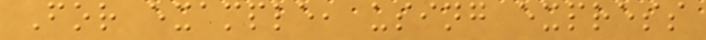For example, using express
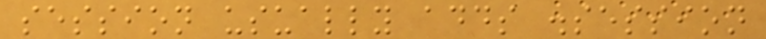session usually adds .session
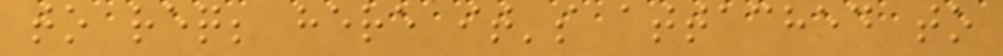to req; here it's attached to
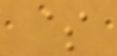$
